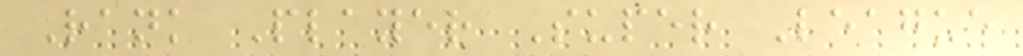Rank Player Super League
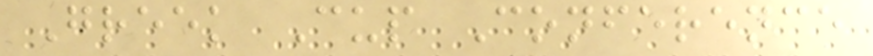Greek Cup Conference
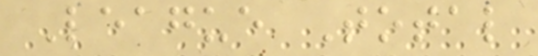League Total
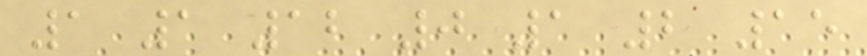1 1 12 0 1 2 15
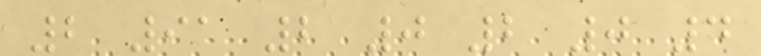2 91 2 0 2 0 4
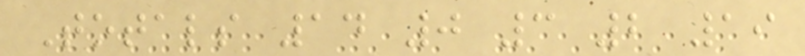Totals 14 0 3 2 19
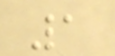1
